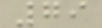79
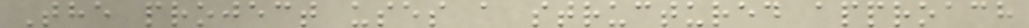The project uses a structured approach
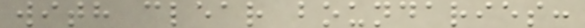with clear boundaries:
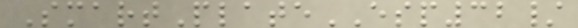SmartPlateESP32/
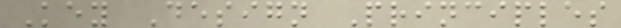Key Design Principles
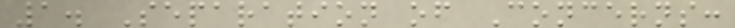1. Separation of Concerns:
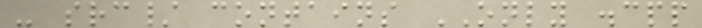- src/ contains ONLY .cpp
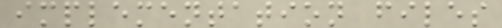implementation files
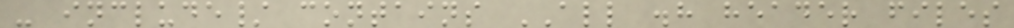- include/ contains ALL .h header files
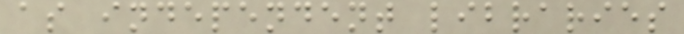as independent libraries
